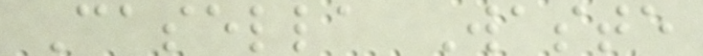Casella Waste
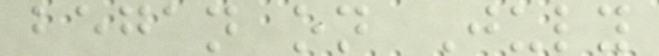began on July
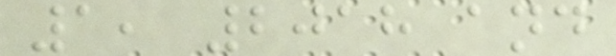1, 2018 and
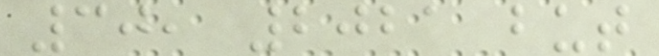30, 2021 but
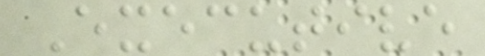Executive
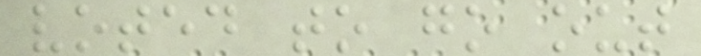voted to go out
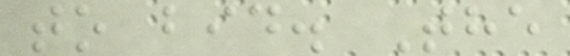to bid. The
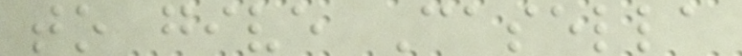to give Casella
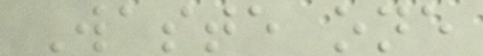Waste one
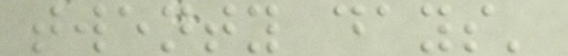twenty days'
